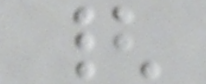{
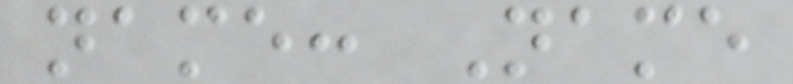name: Name
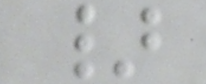}
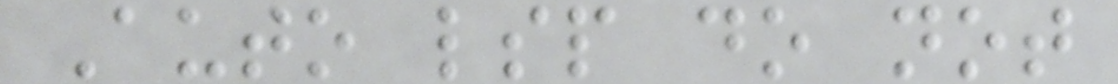Auto lsp do not
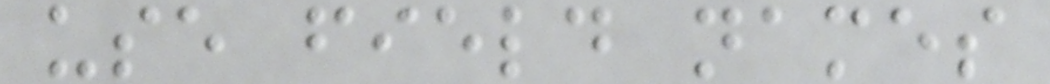use field names
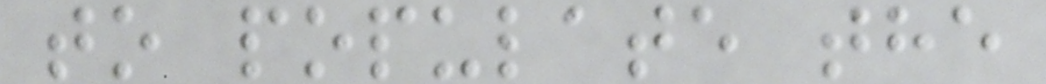to populate the
